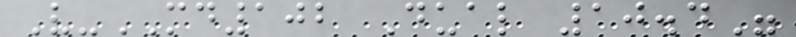V-MD102 Dual 10.4"
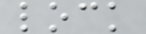lock
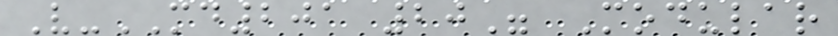V-MD201 20" Modular
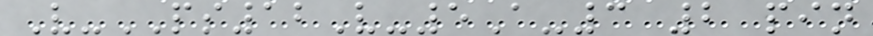V-PS12V-5A-3 2 pin
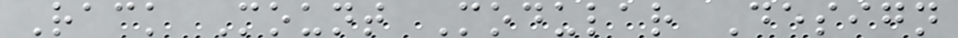Rack Mount Modular Design
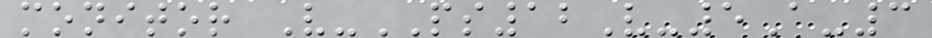monitor V-PS12V-5A-3
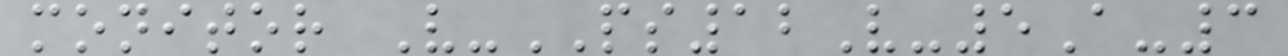monitor V-PS12V-5A-3
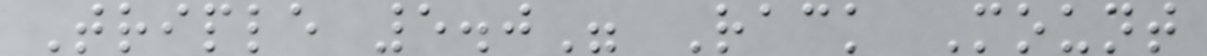Triple 5.0" Rack Mount
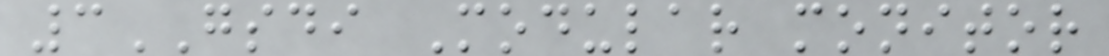3GSDI Modular monitor
